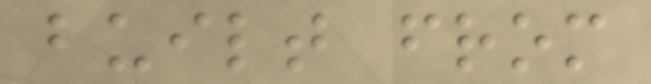built from
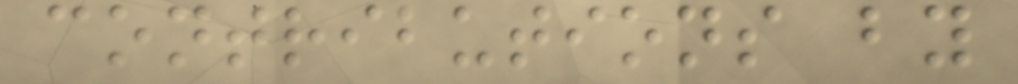contributions by
